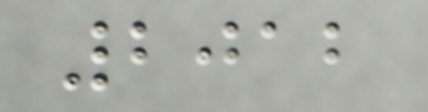2012
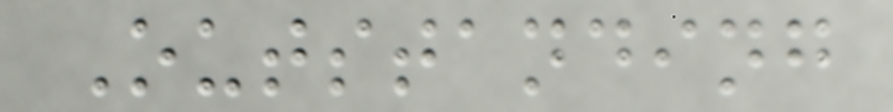Outstanding
